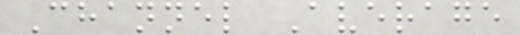Channel Average
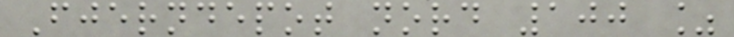Fjerndepot nord 100 %
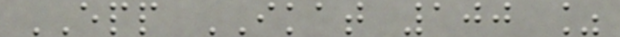EPP IKAT 100 %
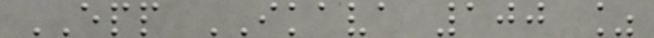EPP IKAVA 100 %
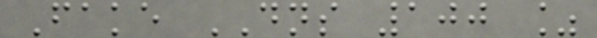Fake DNS 100 %
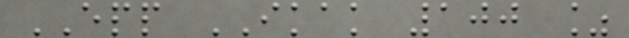EPP IKAK 100 %
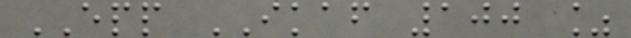EPP IKAF 100 %
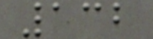132
